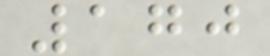170
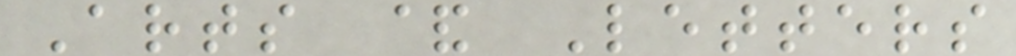Arts & Letters
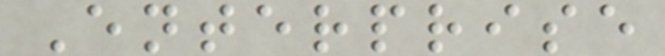Enterprise
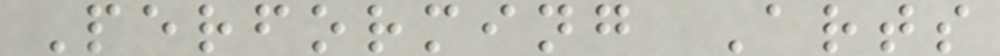Performing Arts
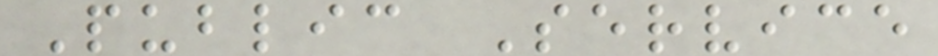Public Service
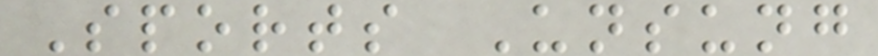Sports Unsung
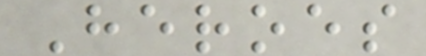Heroes
